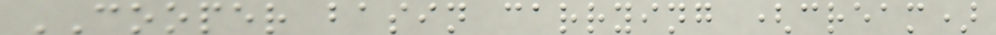COOPER basin carrying (cream)
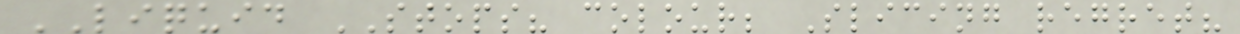LIQUID STOPS? colour; Slicing regret?
